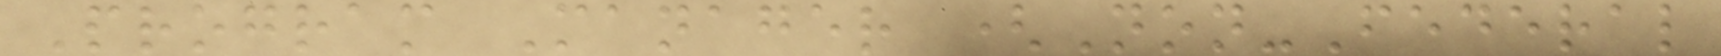Program Manager (Non-Federal
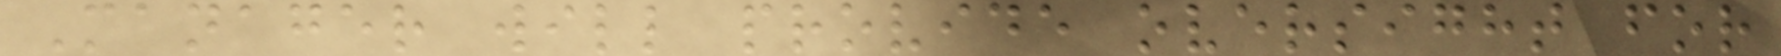Manager will provide oversight for
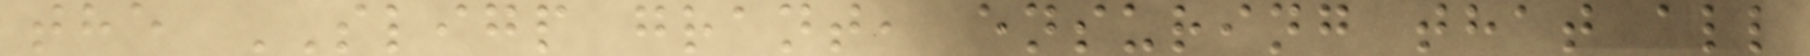the SLIGP grant, ensuring that all
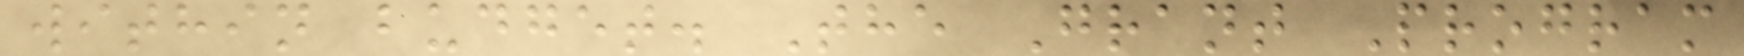within budget. The Grant Program
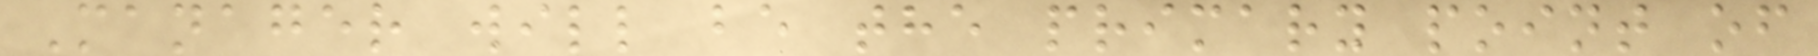Manager will be the primary point of
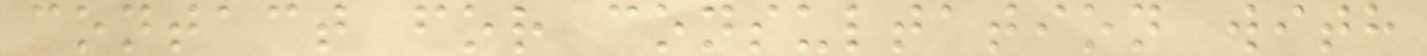contact for consultation with
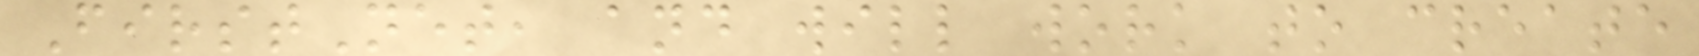FirstNet, and will work to create
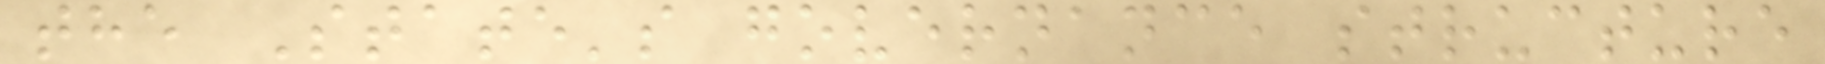the State's governance structure
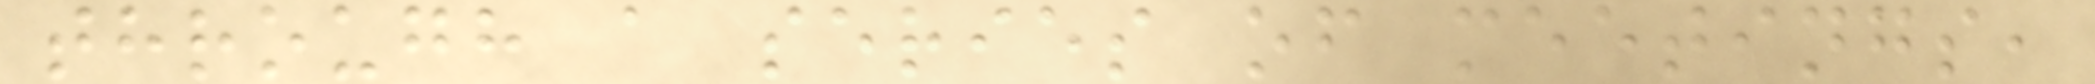through a series of meetings,
